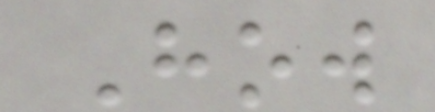How
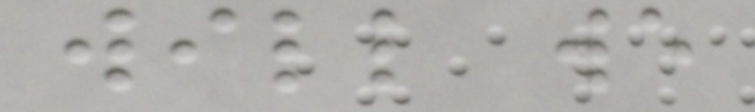will we
